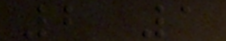2 1
